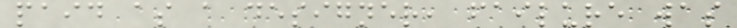paid as a designer, failure was
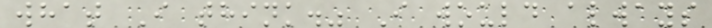what I think." I would always
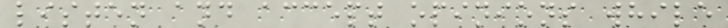listen and accept opinions while
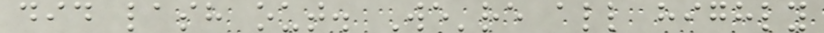did lash out. We're all highly
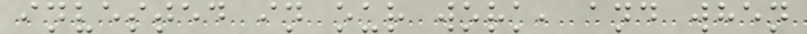invested in our work, and when
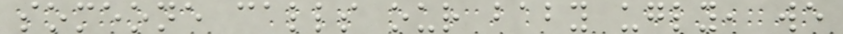someone calls our baby ugly, we
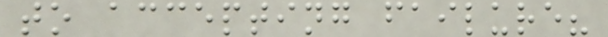to accepting failure?
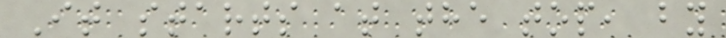It starts at the top, by
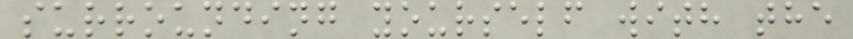surrounding yourself with the
